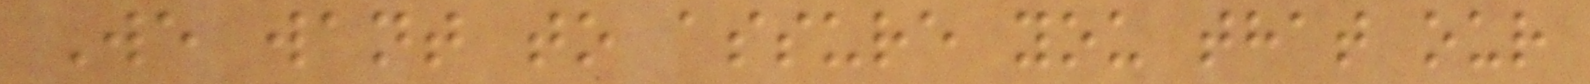We want to assure you that our
